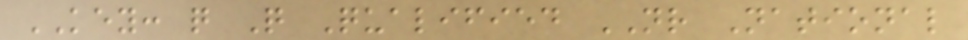KEY: q Q Qualified NR National
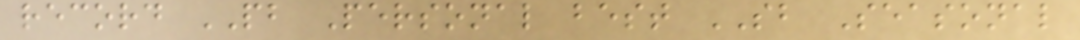record PB Personal best SB Seasonal
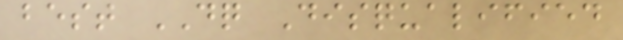best DQ Disqualified
